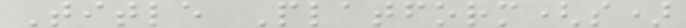Title Platform(s)
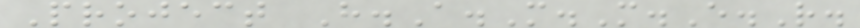Project H.A.M.M.E.R.
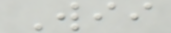Wii
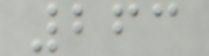263
